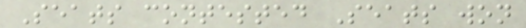Seats contested Seats won
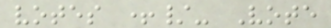votes +/- Vote
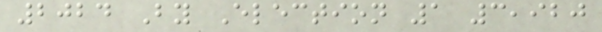2024 By Election 1 3,920
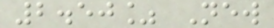2.50% New
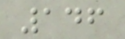146
